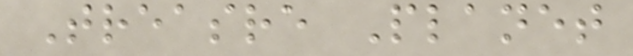Treasre Planet
